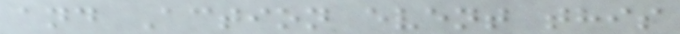and Action event this
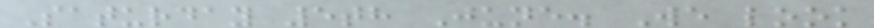Saturday 5th June. We look
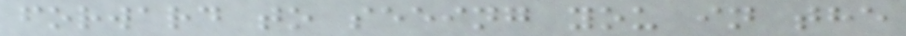forward to seeing you in the
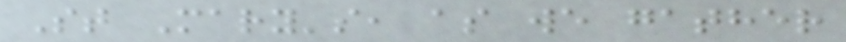St Mary's, as we gather
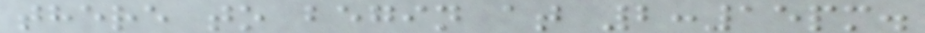there to begin at 2:15pm.
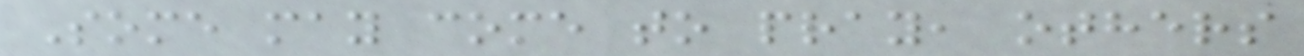Some may come to pray, others
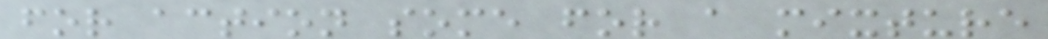for action some for a mixture
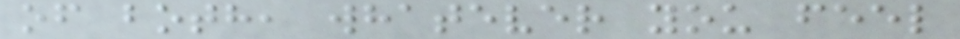of both, whatever you feel
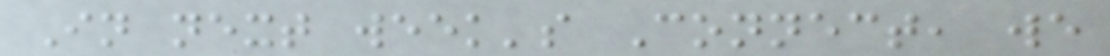In next week's Connect, we
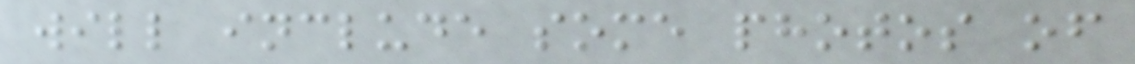will include some photos of
